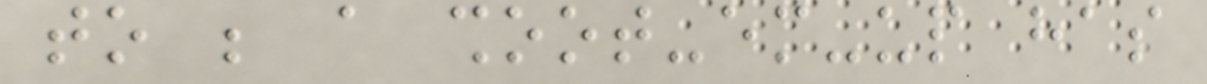to be a shoot-em-up has
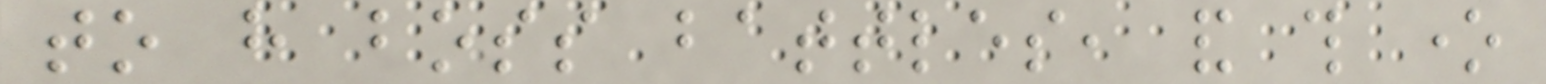to have boss battles, and this one
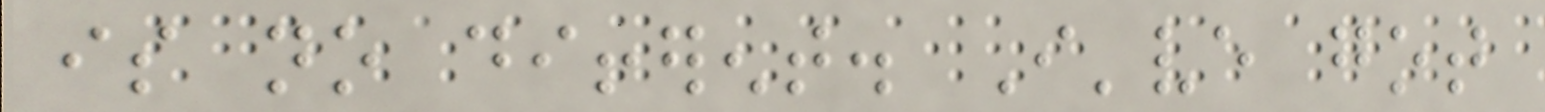is no different. I've got
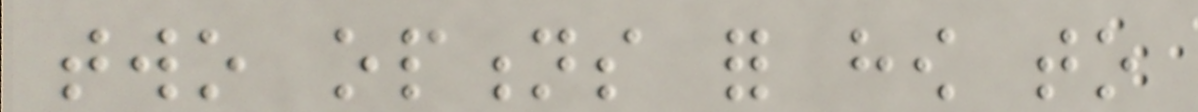two options for how to
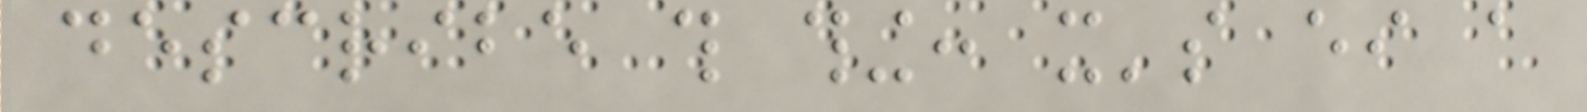describe this thing: it's either a
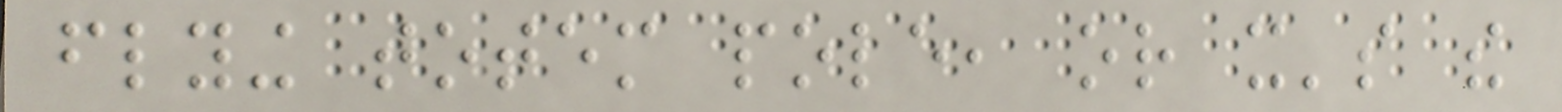flying totem pole, or it's the
